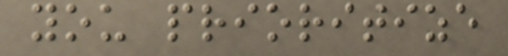you prioritize
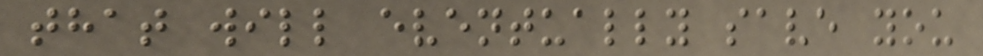that will eventually save you
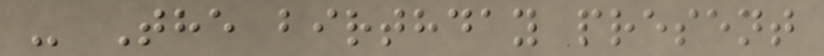- The birthday present
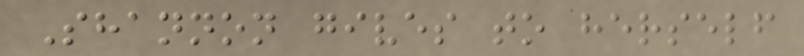Shannon gives to herself
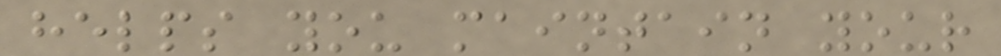helps you maintain your
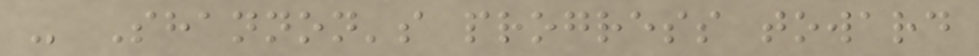- Shannon's progress toward
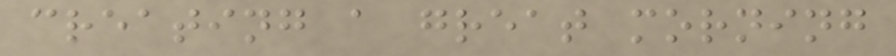creating a great morning
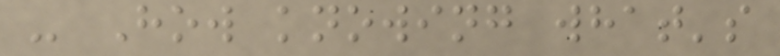- How knowing what's
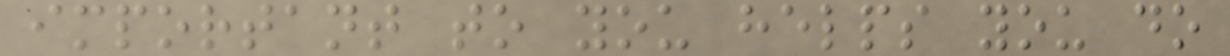important to you helps you do
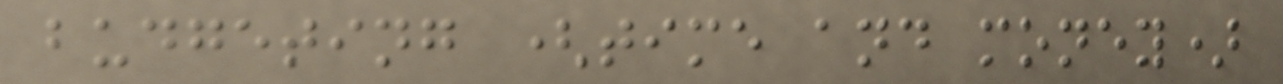budgeting (time and money)
